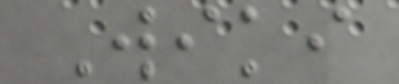Wiki
